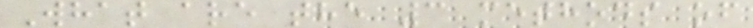What are the 3 methods of
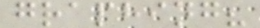graphing?
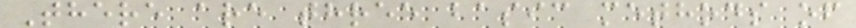There are three basic methods of
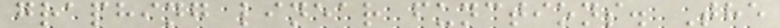graphing linear functions. The
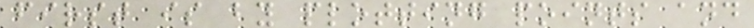first is by plotting points and
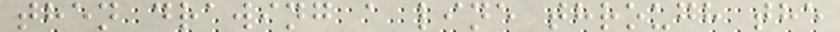then drawing a line through the
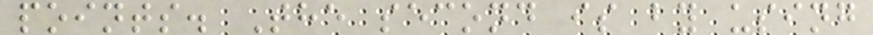points. The second is by using
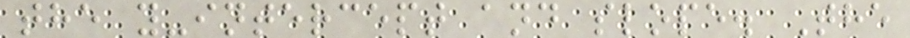the y-intercept and slope. The
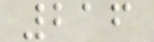216
